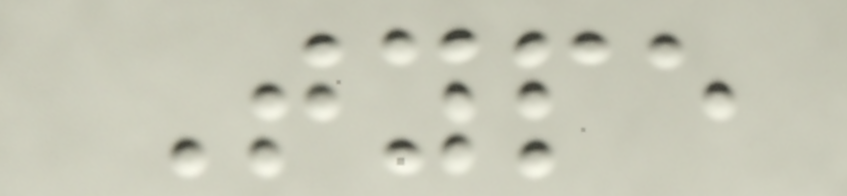Type
